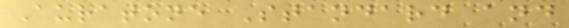Auratone Standard and
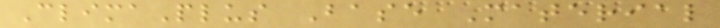ClimaPlus Base Material
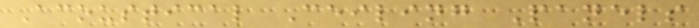Acoustical Ceiling Panels
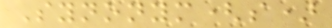Synonym(s)
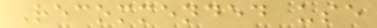Recommended use
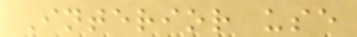Interior use
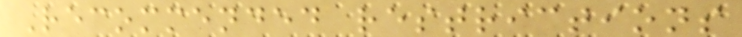Recommended restrictions
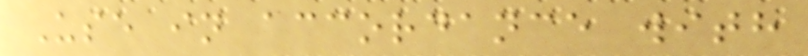Use in accordance with
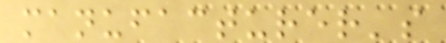manufacturer's
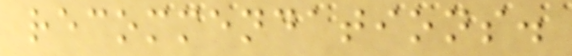recommendations.
